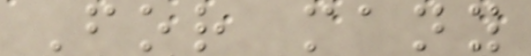For many
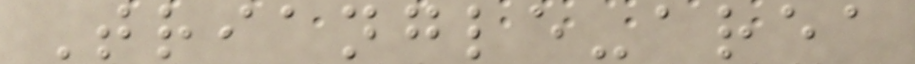Triangle-area
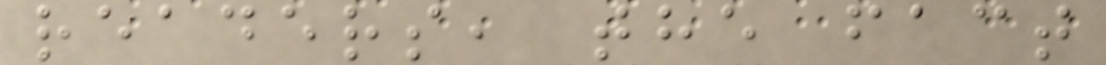readers, the fact
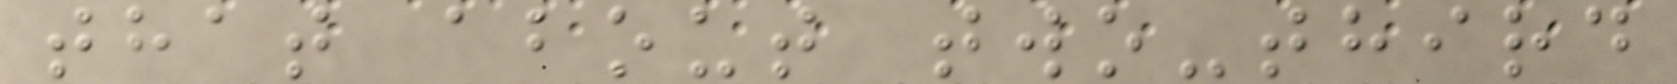that about two-third
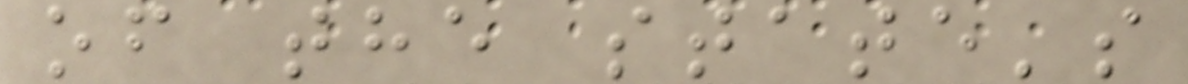of the state's
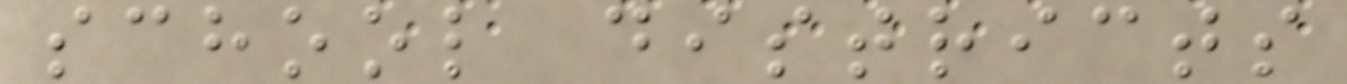school districts
